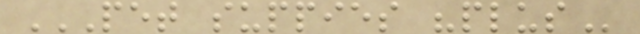PET SUPPIES "PLUS
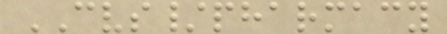CVS/pharmacy
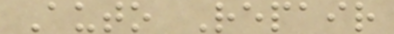Auto Repair
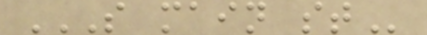S MAIN ST
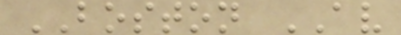BOSTON AV
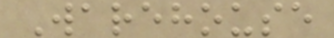Warehouse
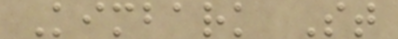Kimbark St
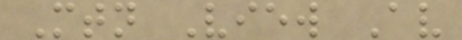Mtn View Av
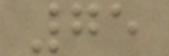75
